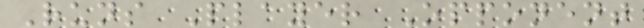Runs Player Opponent
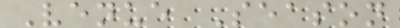Venue Season
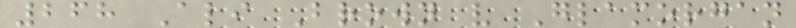268 Ali Brown v Glamorgan
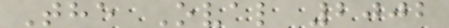The Oval 2002
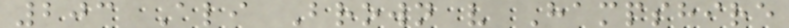203 Ali Brown v Hampshire
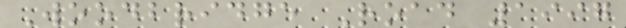Woodbridge Road 1997
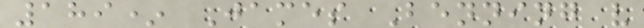189* James Benning v
